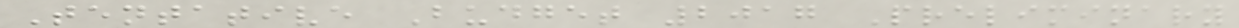Tentative Budget 2017 Preliminary
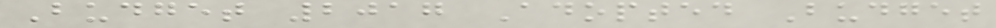Budget 2017 Adopted Budget
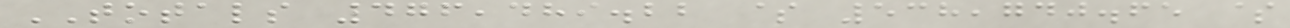TOTALS 476,489.22 $ 538,740.65 $
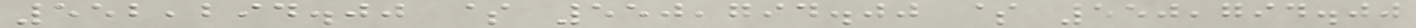552,294.00 $ 550,794.00 $ 550,794.00
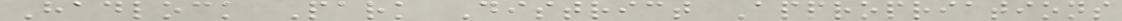Hadlock Park District Appropriations
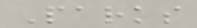Parks
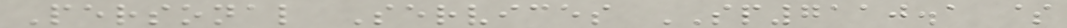Personal Services SP7110.1 $
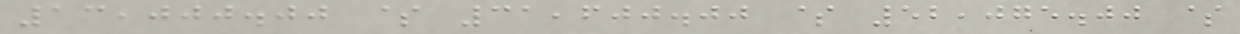13,000.00 $ 31,600.00 $ 52,075.00 $
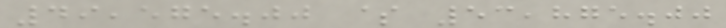49,575.00 $ 53,875.00
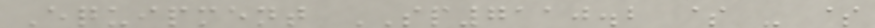Equipment SP7110.2 $ - $
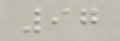97
